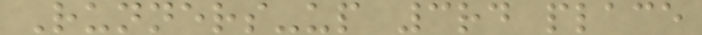Runners-up 3rd place
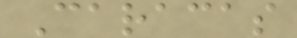Caracas
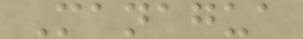Managua
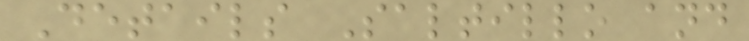Details Saltillo and
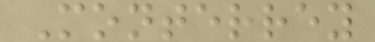Monterrey
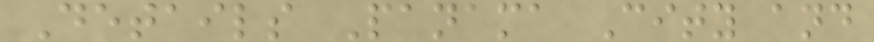Details Panama City and
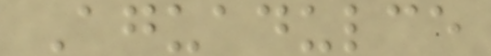Aguadulce
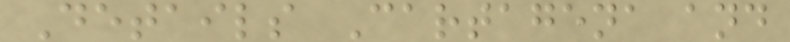Details Cartagena and
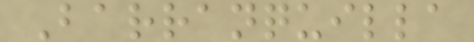Barranquilla
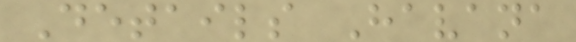Details Havana
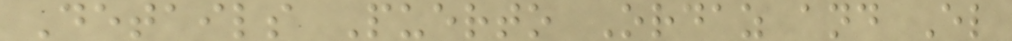Details Puerto Ordaz and El
